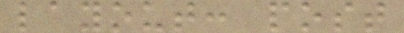layout: post
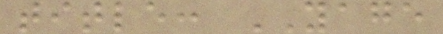title: YAGE
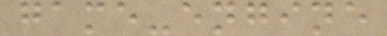game-engine
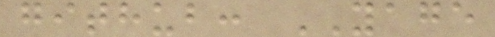github: YAGE
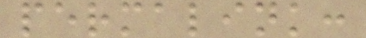permalink:
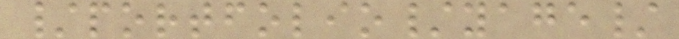/portfolio/yage/
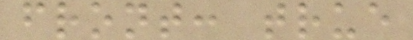front: true
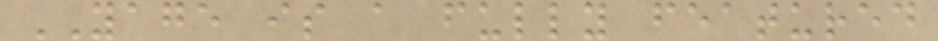YAGE is a fully featured
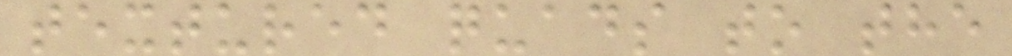textured quads to the
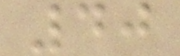40
